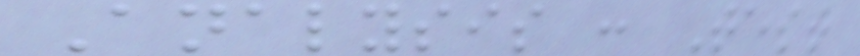Analysis : Test
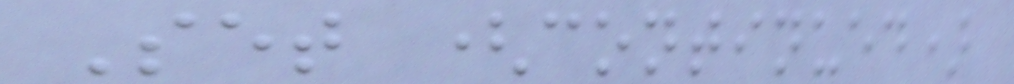Set (continued)
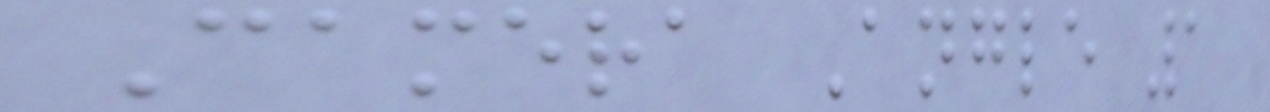Camera Angle 1
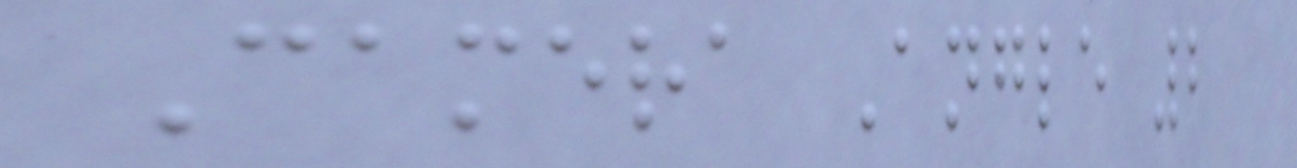Camera Angle 2
